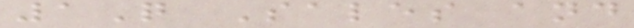1Q Sales and
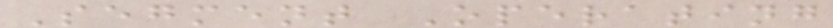Segment Operating
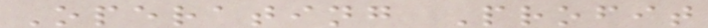Operating Profit
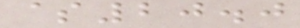$20.0
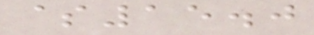$15.0
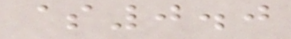$0.0
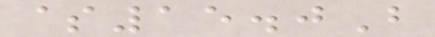$15.0B
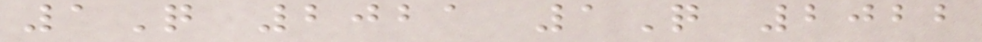1Q 2021 1Q 2022
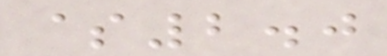$2.0
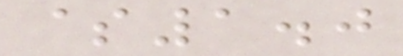$1.0
